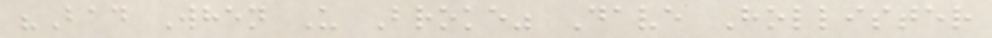"Bad When U Broke" Dave Hollister
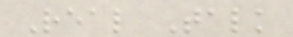Real Talk
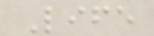Life
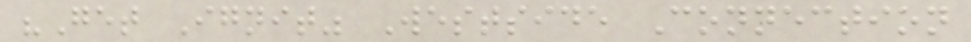"Get Ignit" Westside Connection
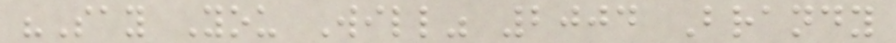"Say You Will" 2004 Brandy
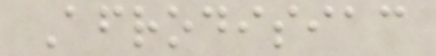Afrodisiac
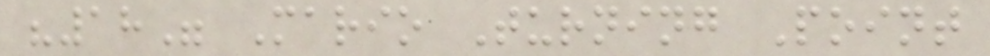"18" Mario Turning Point
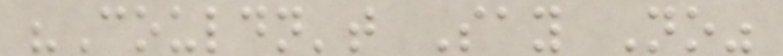"Couldn't Say No"
